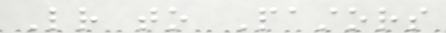Letter to Pastors
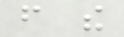from the
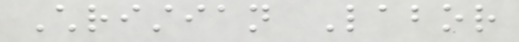Christian Labor
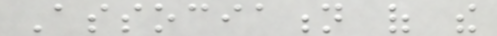Association of the
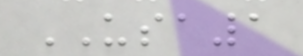USA1
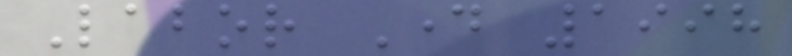Labor Day 1998
